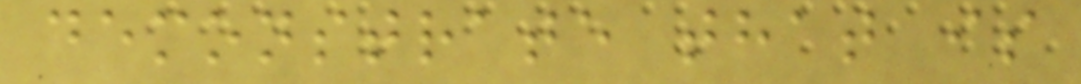demonstrate that is
